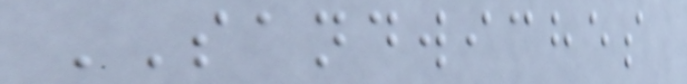SANDWICHES
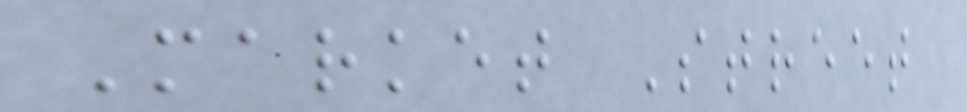Market Street
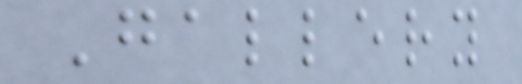Gallery
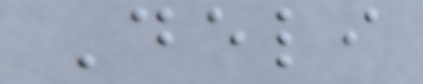Deli
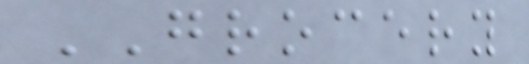GROCERY
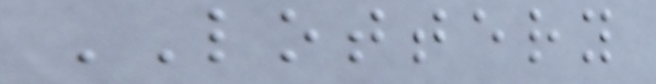LOTTERY
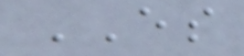ES
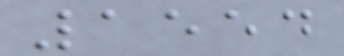1554
